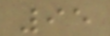95
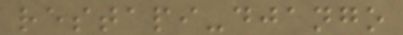restapi-django
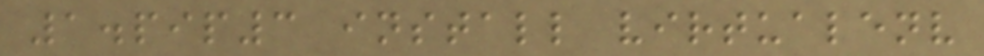1.pip3 install virtualenv
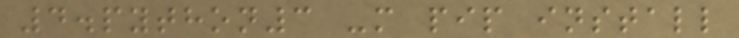4.python3 -m pip install
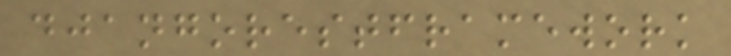djangorestframework
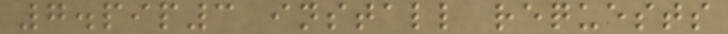7.pip3 install requests
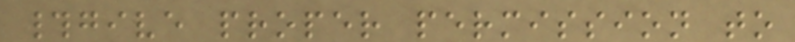#give proper permission to
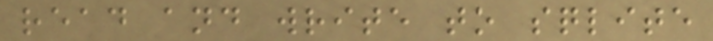read and write to sqlite
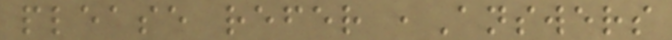please refer ,Answers
